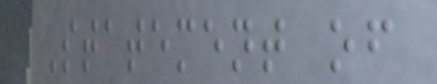Statement of
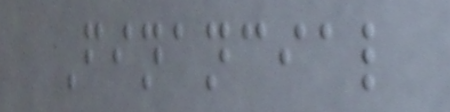Financial
